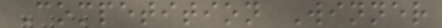Competition Winner
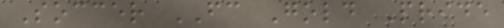Soccer FC Gold Pride
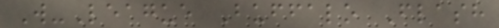W-League Buffalo Flash
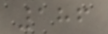186
